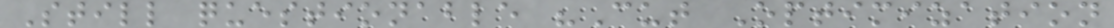Still questionable "Cut Optimization
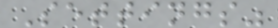Settings"
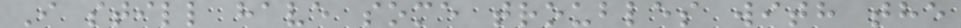I still have some troubles with the
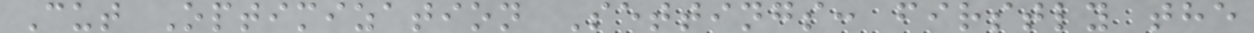Cut Optimization Settings: firstly the
